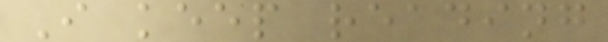I keep reading
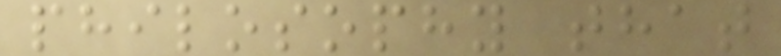philosophy that
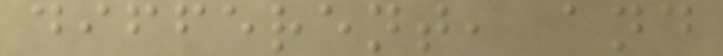different, and
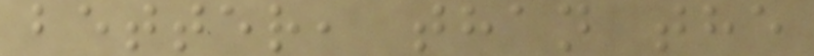better, than the
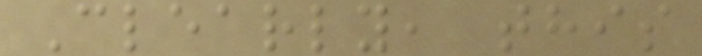Clearly, this
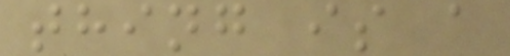thing is a
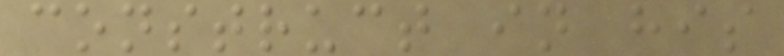construct in his
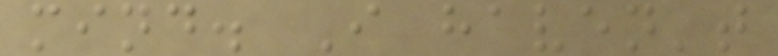mind. I haven't
